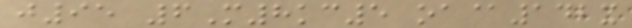j95 6M8kc5 oa@142x
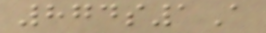874s1A
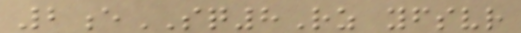2eSQ8Rz yfsvr
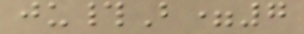ju#B=7
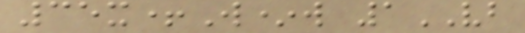35x+W*w 1VB
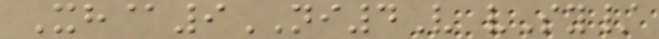Xh@9NI4V vSy/
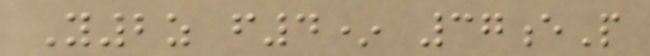Y2z f4* 37eP
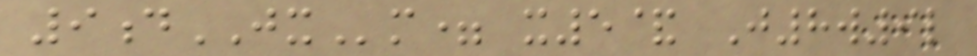9dJXm= x5& J8w9l
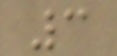3
